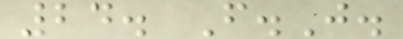24. F.J.
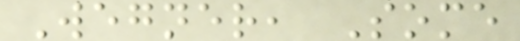Wegner, Some
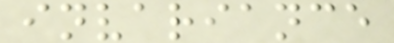invariance
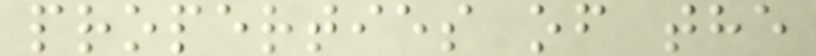properties of the
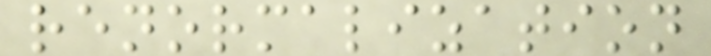renormalization
